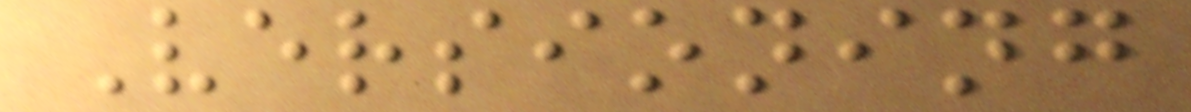Versioning
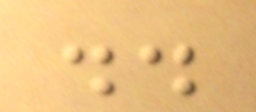..
